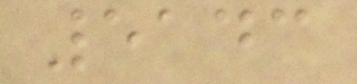5143
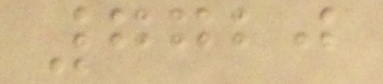7720
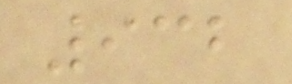932
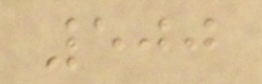500
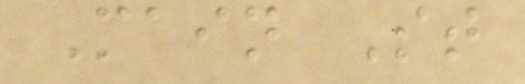Main St
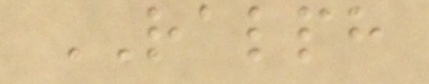RALPH
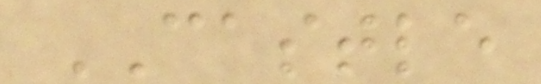CASTLE
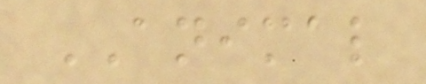ANIMAL
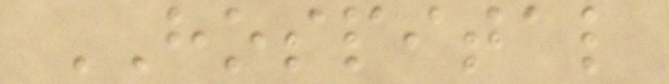HOSPITAL
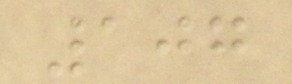107
